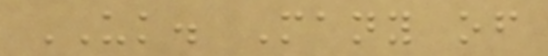UK. Many of
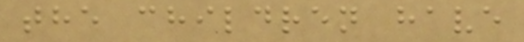the children have
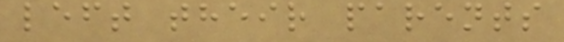left their parents
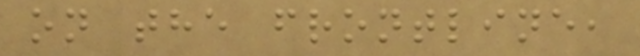on the frontline,
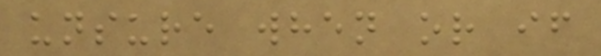unsure when or if
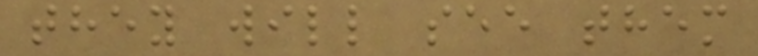they will see them
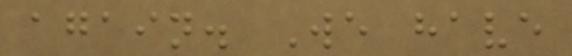again. We have
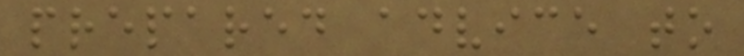prepared advice to
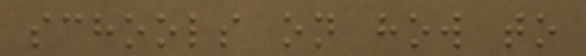schools on how to
